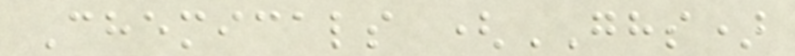Chemicals (GHS)
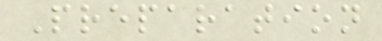Preparation
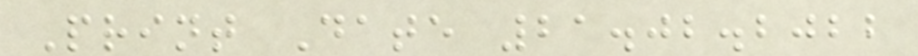Print Date 21.02.2022
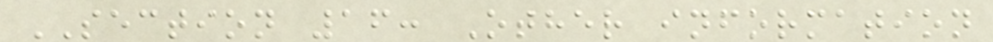SECTION 16: Other information
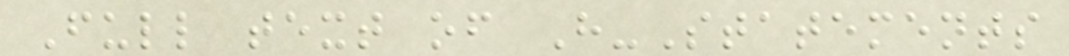Full text of H-Statements
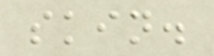skin.
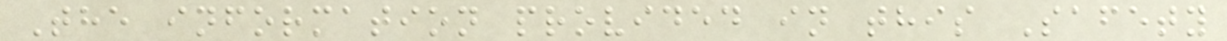The information provided in this Safety
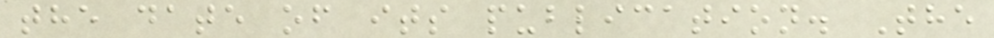the date of its publication. The
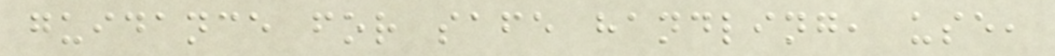guidance for safe handling, use,
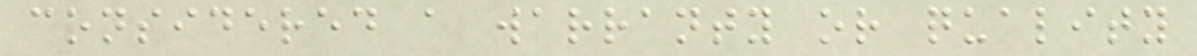considered a warranty or quality
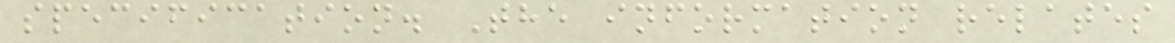specification. The information relates
